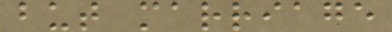but marriage
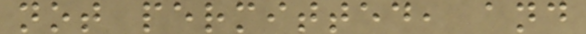not permitted, and
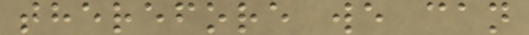therefore we can
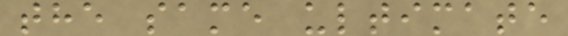the same ultimate
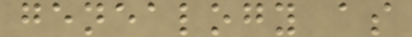genealogy as
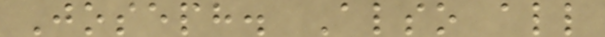Joseph. Also all
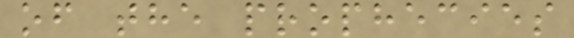of the prophecies
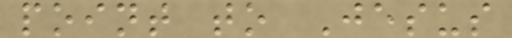point to Jesus
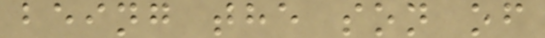being the son of
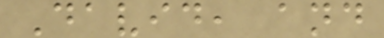David, and
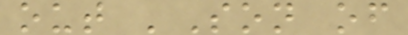out 'Son of
